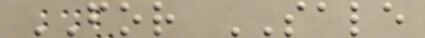FOR SALE
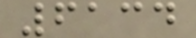6134
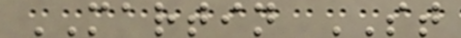MARTIN ST
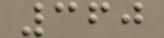360
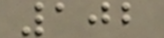102
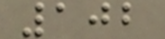102
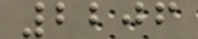2206
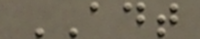ADT
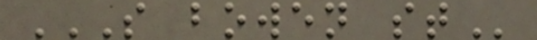S BOWEN ST
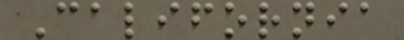California
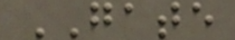GATE
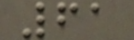61
